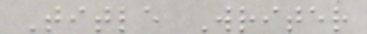Title Writer
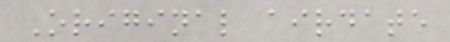Original airdate
